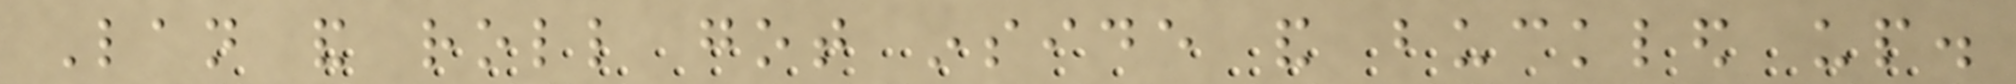Lan and roll got inside and buckled up.
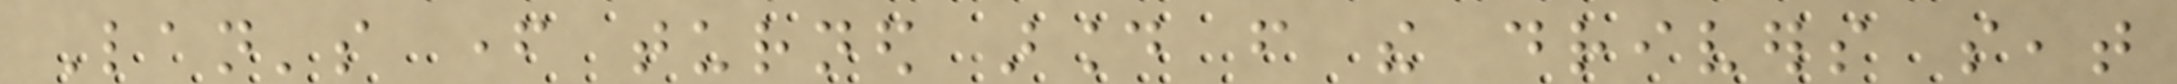Lan's father turned around from the drivers seat
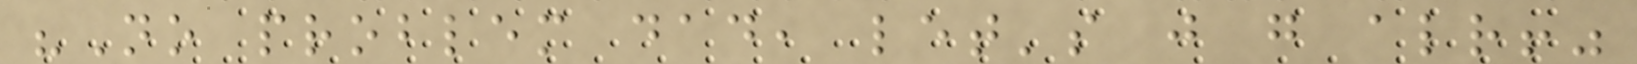"No problem dad, let's just go already!"
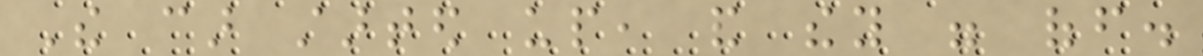The car started up, and they were off.
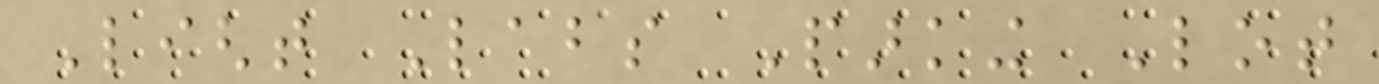Light Labs Parking Lot
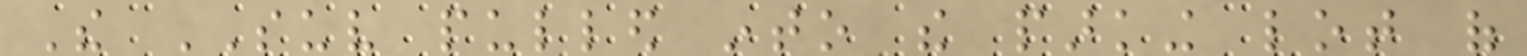The SUV pulled into the parking lot of
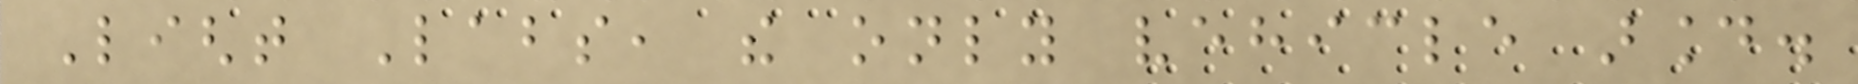Light Labs, the only vehicle around.
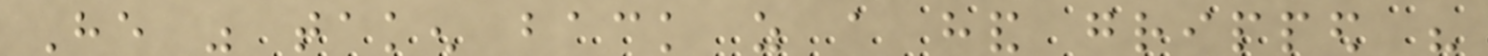He was taken back as a hand gripped his
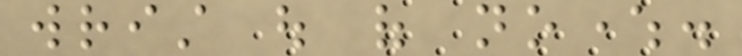wrist out of nowhere.
